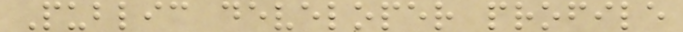Public developer profile
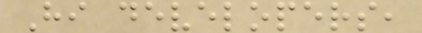Hi developers,
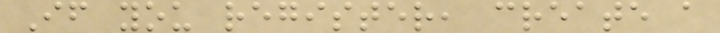If you register, create a
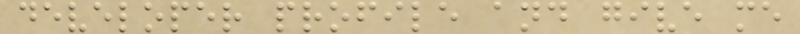developer profile and give me
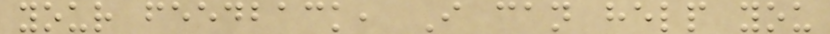your feedback, I can help you
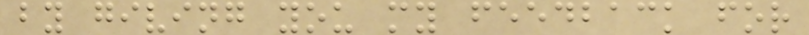by giving you my feedback for
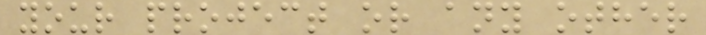your project or any other
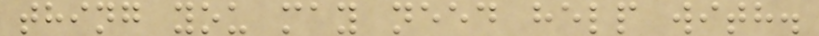thing you may need help with.
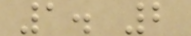1. 2
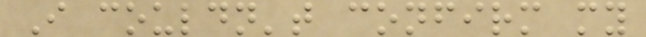I couldn't confirm my
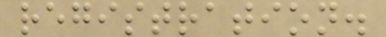registration.
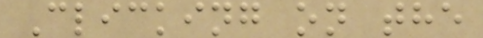Clicking on the
